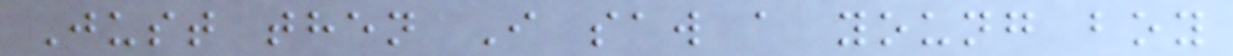Just then I saw a young boy
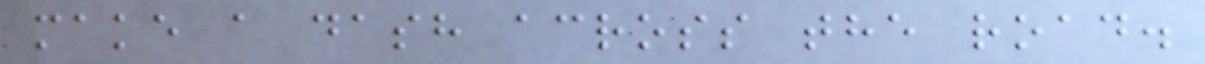make a dash across the road.
